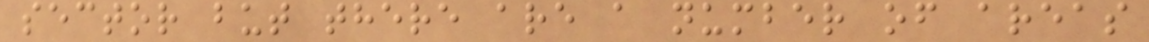sector but there are a number of areas
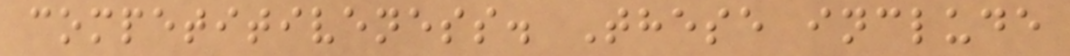competitiveness. These include
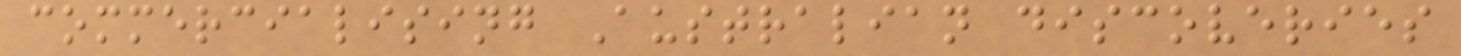commercialising Australian discoveries
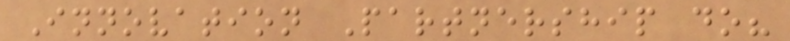Innovation Partnership do?
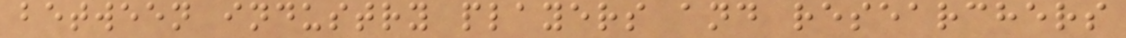between industry players and researchers
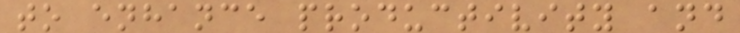to enhance productivity and
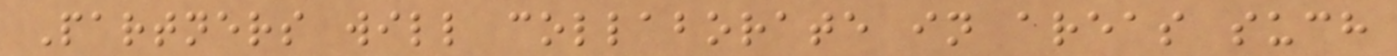Partners will collaborate in areas such
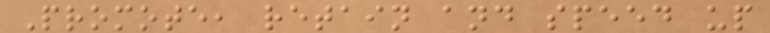Promote, retain and speed up
